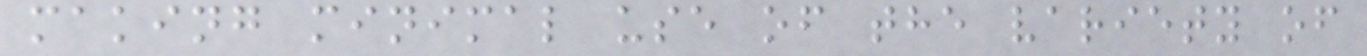making minimal use of the variety of
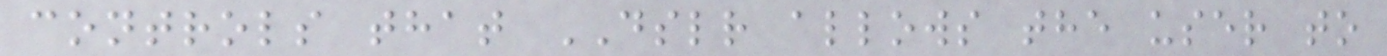controls that DSLR allows the user to
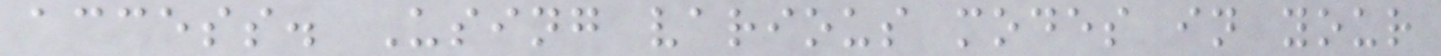access. Using various modes in your
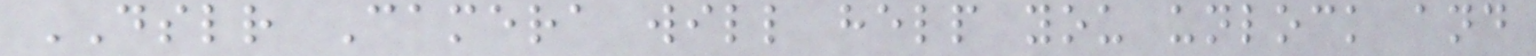DSLR Camera will help you unlock and
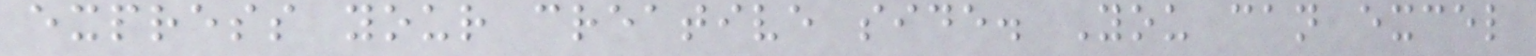express your creative side. You can excel
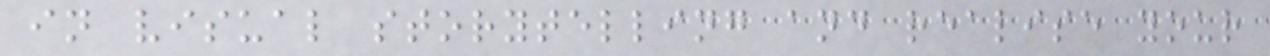in visual storytelling and realise your
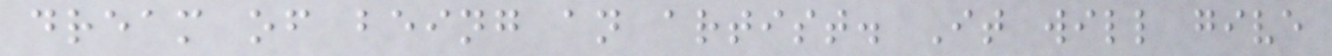dream of being an artist. It will give
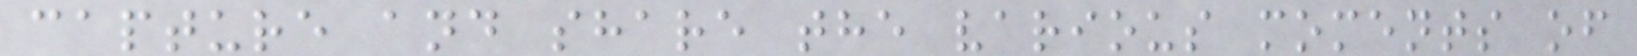capture and share the various moments of
